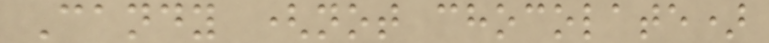Candy (not chocolate)
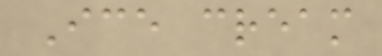Ice cream
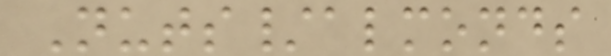Nuts/almonds
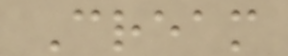Cream
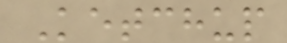Ketchup
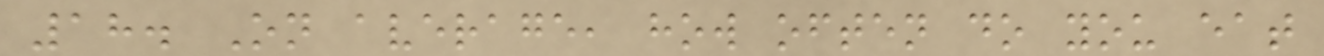18. On average, how often do you eat
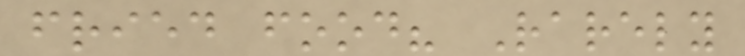fried food? Rarely
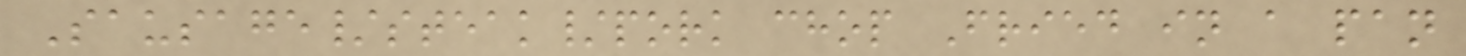Sausage/steak/pork chop Fried in a pan
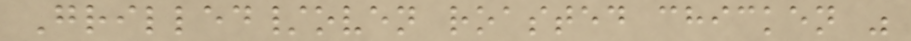Grilled/oven roasted chicken "
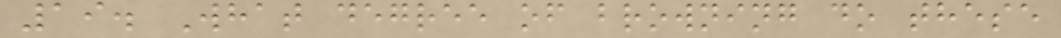19. What degree of browning do these
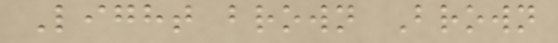Light brown Brown
